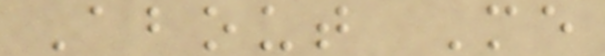About Me
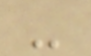-
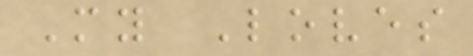My Loves
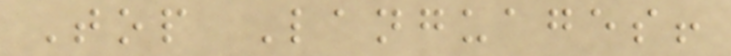Top Languages!
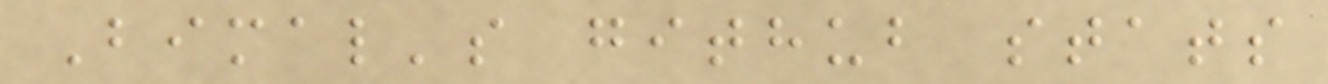Bimal's github stats
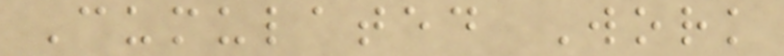Cumulated Work
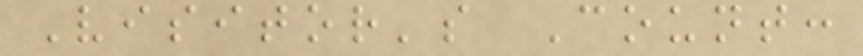Visitor's Count:
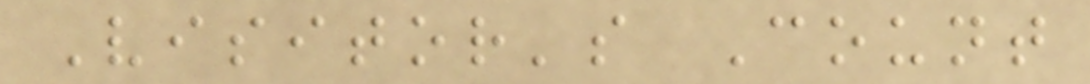Visitor's Count
